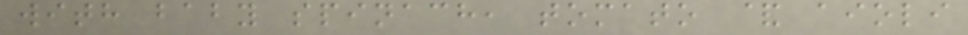with baby spinach, tomato & aioli
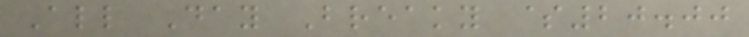All Day Breaky $20.00
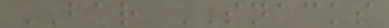BAR SNACKS
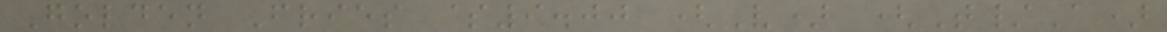Golden Fries $9.00 (V) (T/A)
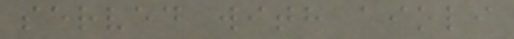served with aioli
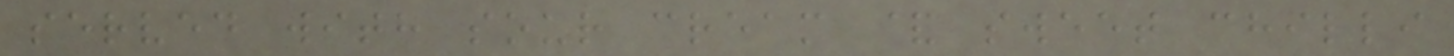served with sour cream & sweet chilli
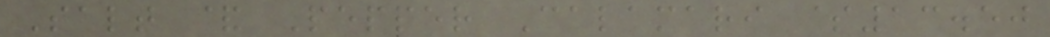Salt & Pepper Calamari $13.50
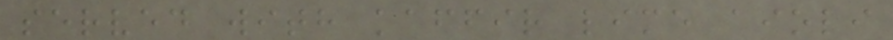served with kaffir lime aioli
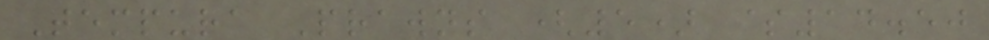Tempura Prawns (5) $14.50
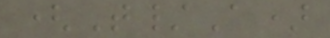(T/A)
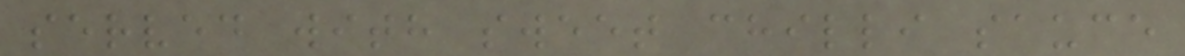served with sweet chilli sauce
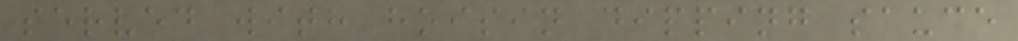served with hoisin dipping sauce
